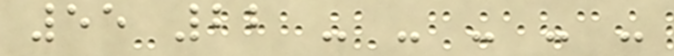55 22 - - - - -
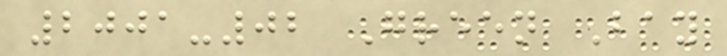2001-02 Green Bay
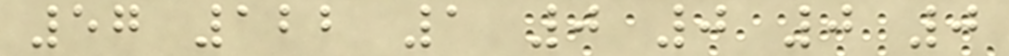57 122 1 0 0 0 0
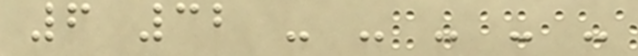6 32 - - - - -
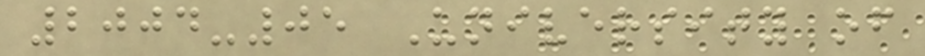2004-05 University of
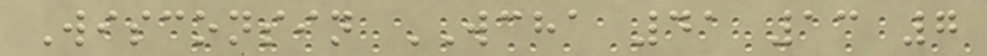Wisconsin WCHA 41 13 7
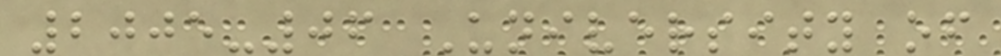2005-06 University of
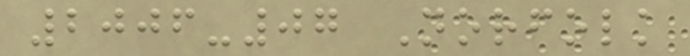2006-07 Norfolk
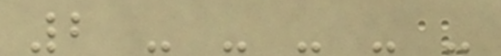2 - - - - -
